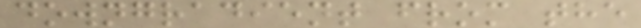downgradient from the
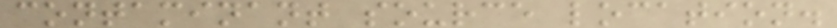contaminant source location.
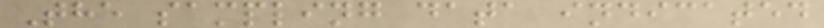The sampling data indicated
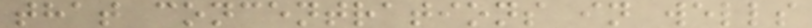that concentrations in wells
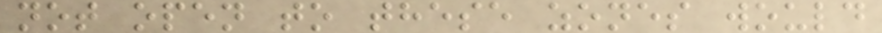not open to these zones would
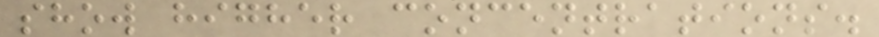show higher concentrations.
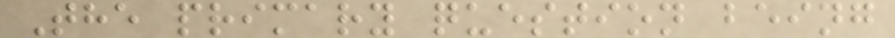The primary question being
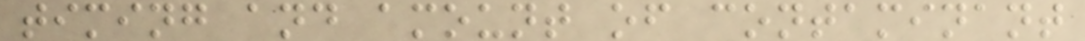timing and amount of contaminant
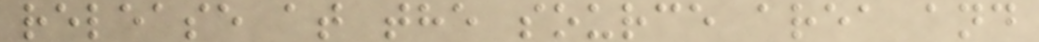release at the source area and
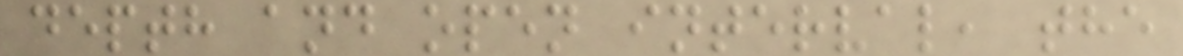depth and open interval, the
